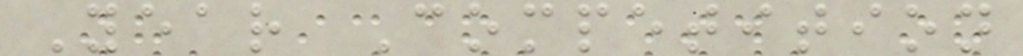Year Competition
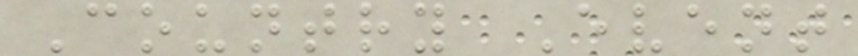Country Event
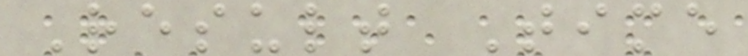Result Time
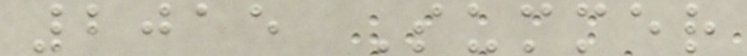2015 Summer
